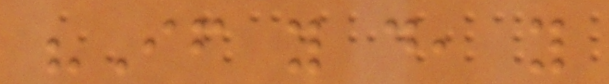"If you do, you
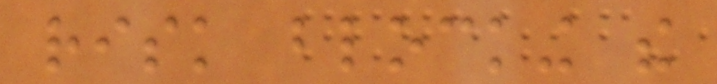risk blocking the
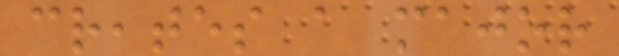creates a major
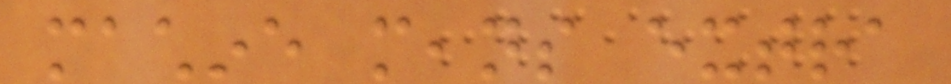machine means extra
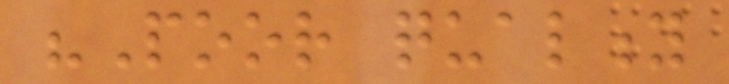"Poor quality
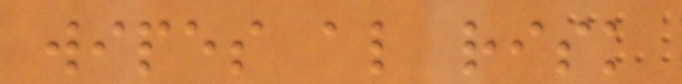wipes also risk
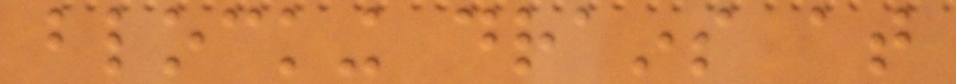blocking drains at
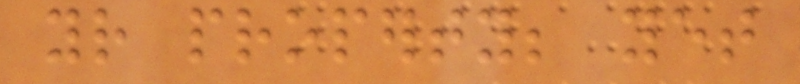your property; yet
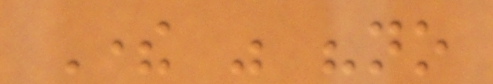There was "no
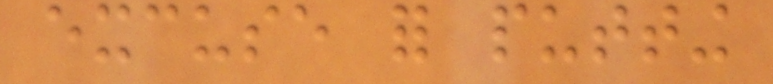excuse for putting
